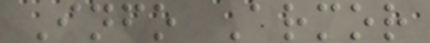Info Armor
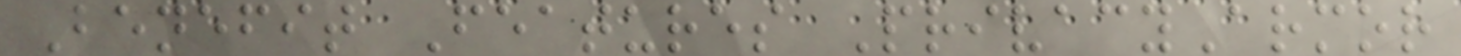Benefit Features PrivacyArmor
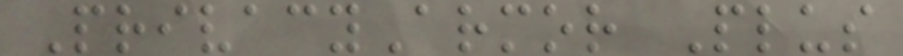PrivacyArmor Plus
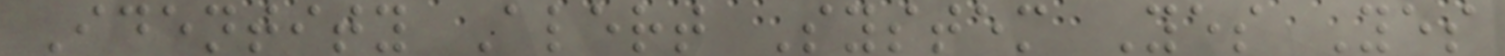Identity Alert System Yes Yes
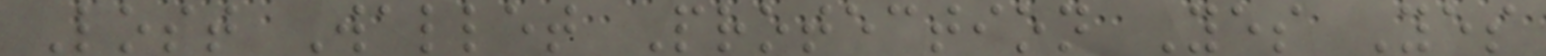Lost Wallet Protection Yes Yes
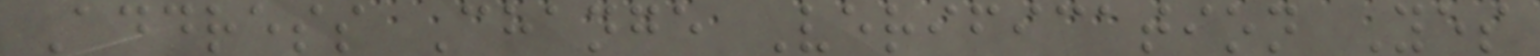Address Change Verification Yes
